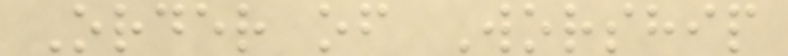Order of Worship
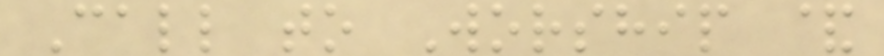Call to Worship &
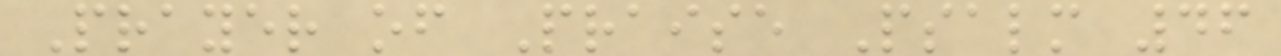Prayer of Praise Psalm 46
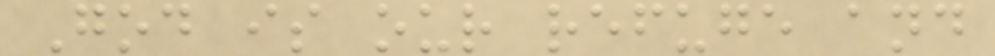God is our refuge and
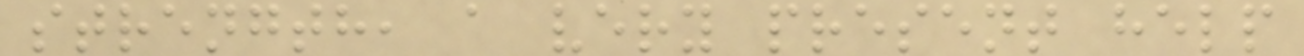strength, a very present help
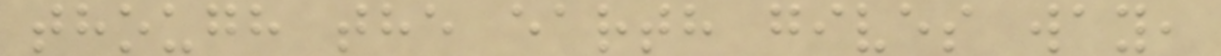though the earth gives way,
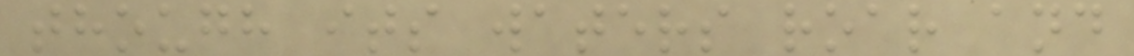though its waters roar and
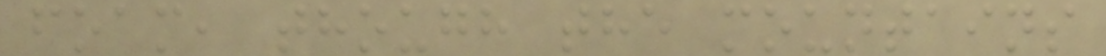foam, though the mountains
